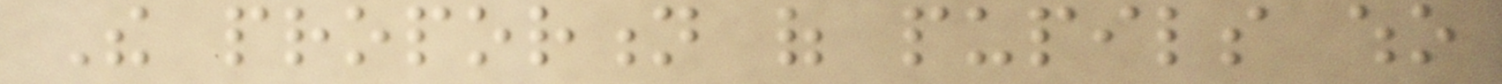The proportion of pupils who
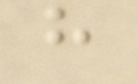have
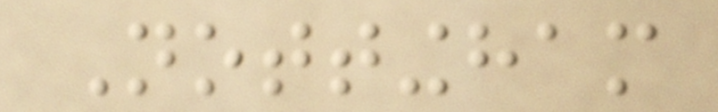Nottingham
